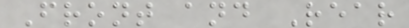Front and Rear
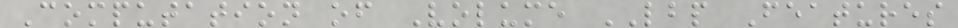Computation of Volume LBP Features
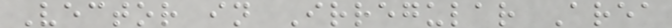Vector in Irregular Area
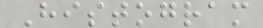Histogram
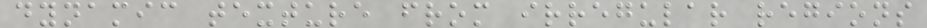dynamic texture from irregular regions
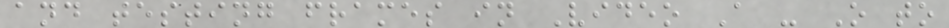and testing frames in Video A - O to
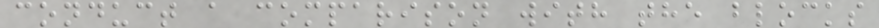conduct a comparison with the blocks
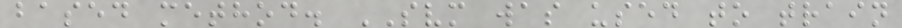based method. SVM was used to train
